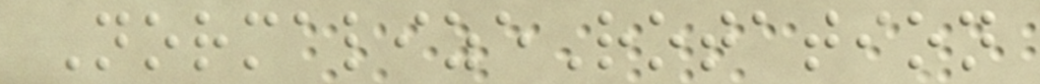NormalizeRotation
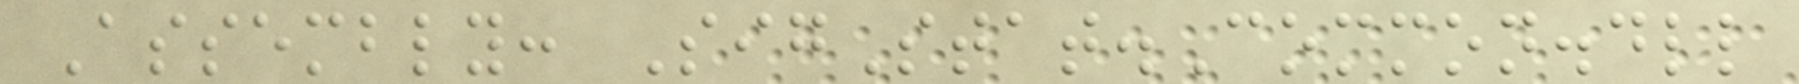Assembly: SigStat.Common.dll
